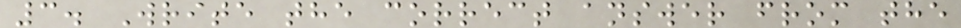3. Write the correct answer from the
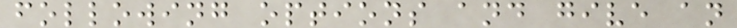following options and give an
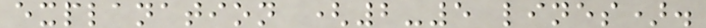explanation (2-5 lines).
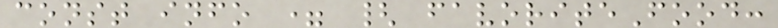const info = { favoriteFood:
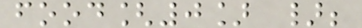food[0] };
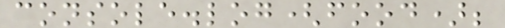console.log(food);
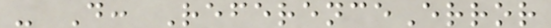- D: ReferenceError
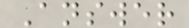Answer
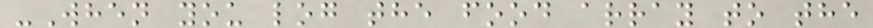-When you log the food array to the
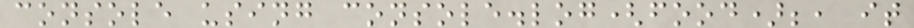console using console.log(food);, it
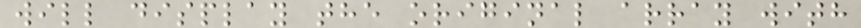will display the original array with
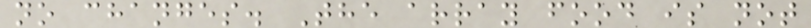no changes. The array food is not
